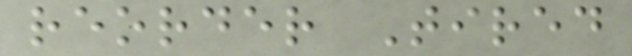reorder Tired
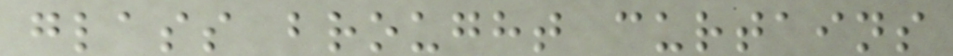glass brought curtains
